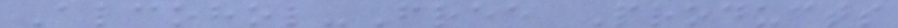Alcohol-Free Products
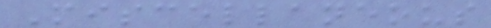Miscellaneous
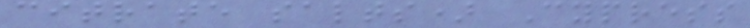citrate salts) Cypress
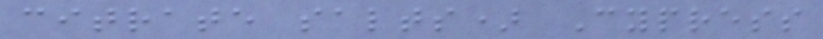citrate salts) Cypress
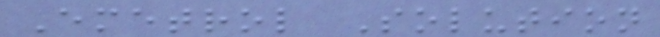Emetrol Solution
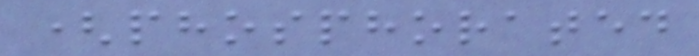(phosphorated
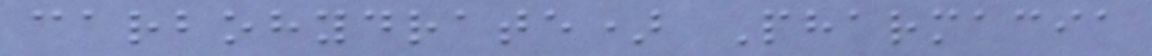carbohydrate) Pharmacia
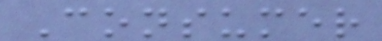Consumer
